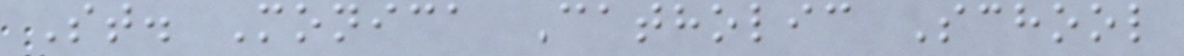St. Monica Catholic School
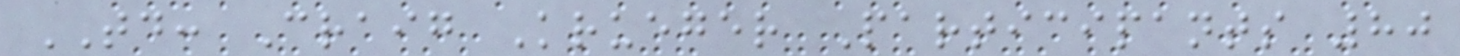TD: Craig Krueger Participants 80
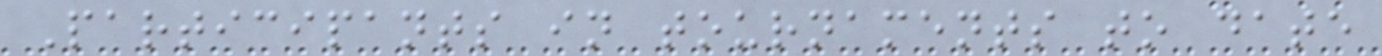Participants in tournaments to date
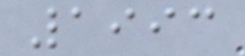1993
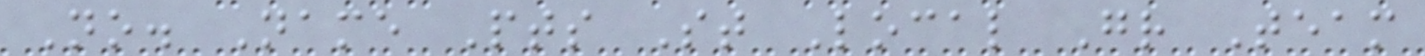No. Name Pts St Local Gr Team
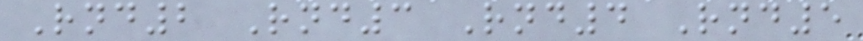Rnd2 Rnd3 Rnd4 Rnd5
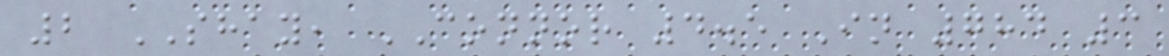2 SHAY, CONNOR 4.5 In 784 3
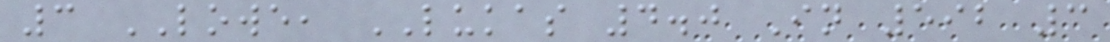3 LOWE, LUKAS 4.0 In 592 3
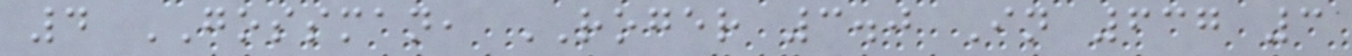4 GOSSMAN, ROGER 3.0 In 637 3
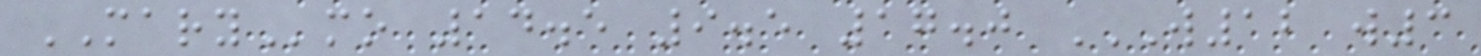MARYmo 14.5 9.5 17.0 W12 W3
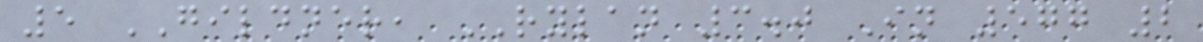5 GILDNER, RYLAN 3.0 In 577 2
